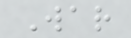War
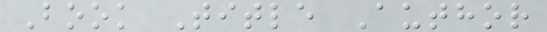Book Title Author
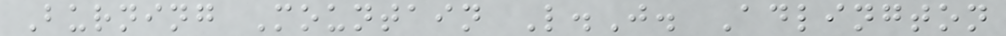Burning Mountain L.J. Adlington
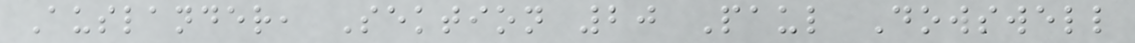Auslander, Sektion 20 Paul Dowswell
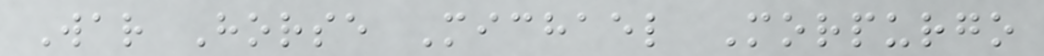War Horse Michael Morpurgo
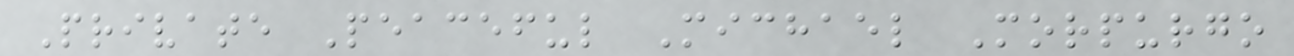Private Peaceful Michael Morpurgo
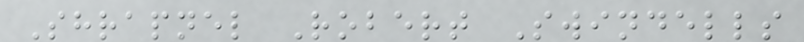Shrapnel Robert Swindells
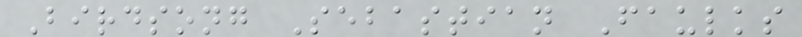Birdsong Sebastian Faulks
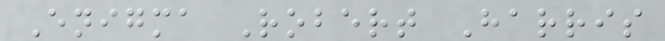Enigma Robert Harris
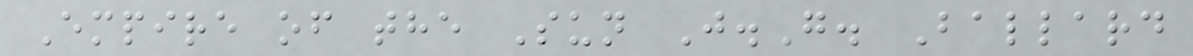Empire of the Sun J.G. Ballard
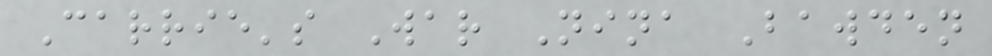Carrie's War Nina Bawden
